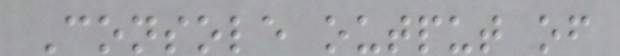Console output of
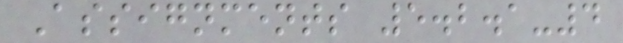Assignments 5.2.1-4
